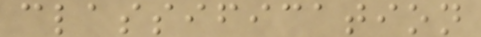classification
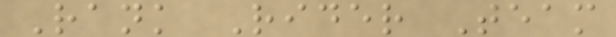Rank Rider Team
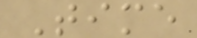Time
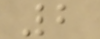2
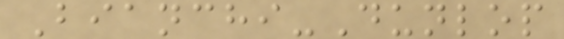Bianchi-Dunlop
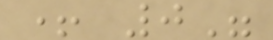+ 0"
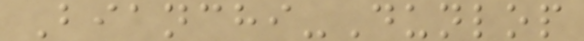Bianchi-Dunlop
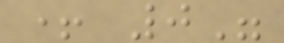+ 0"
